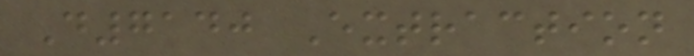D7140 Extraction
